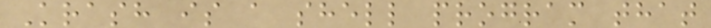Krash is a shell program that
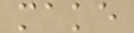make
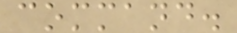command.
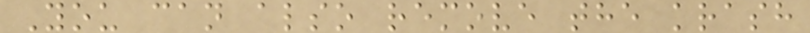You can also remove the krash
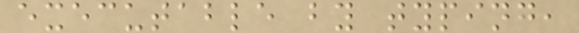executable by typing,
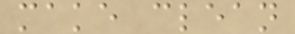make clean
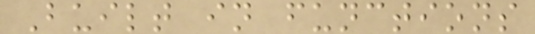Built in functions
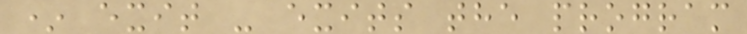* exit - exits the program
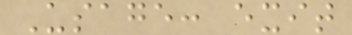Usage: exit
